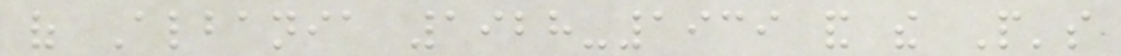of Albania 1928-1939 and the People's
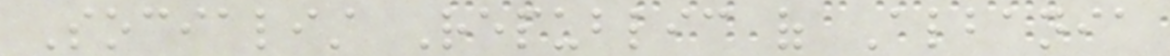Socialist Republic of Albania
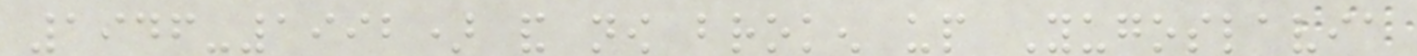1946-1992) and now broken up Yugoslavia
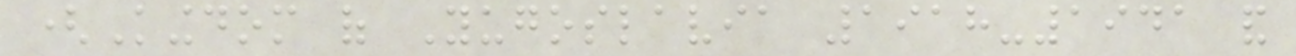(Kingdom of Yugoslavia 1918-1941 and
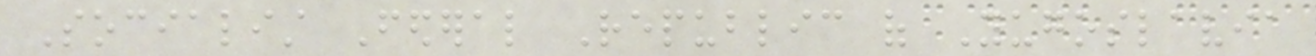Socialist Federal Republic of Yugoslavia
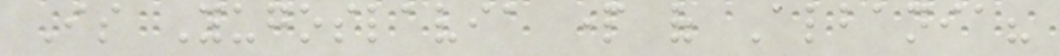Is Yugoslavia part of Albania?
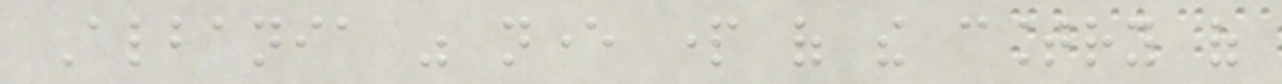Albania was never part of the country of
